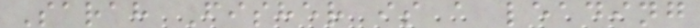Sarah Fisher is a leading
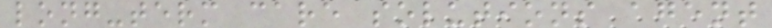long-term care solutions agent
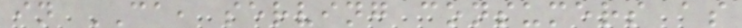in CA, serving consumers as
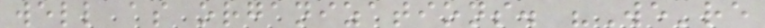well as organizations. "We're
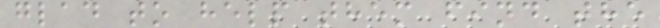glad to help them find the
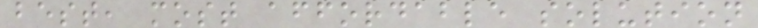best, most affordable solution
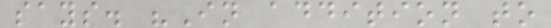says. "In addition to
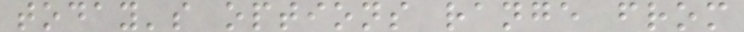today's options range from
